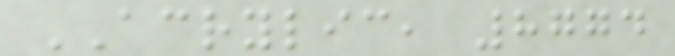ACRYLIC, 8774
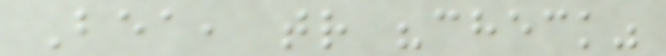Bea, tr "check"
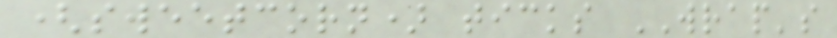(sweetcorn) ticks WRAP's
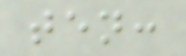ten:
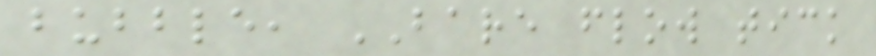bubble, BARE flow tick
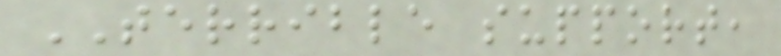TERRIBLE support,
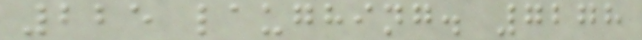225 laughing. 7278
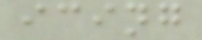icing
